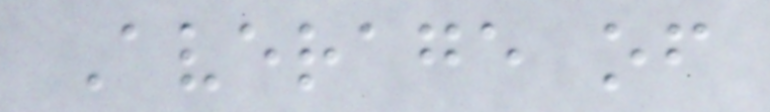Average of
